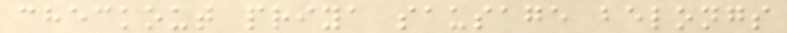checkout priya sausage belongs
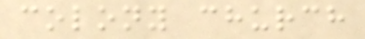colony church
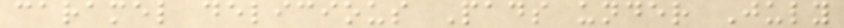caramel delicious Pads under July
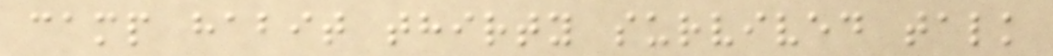camp habit thirty survived talk
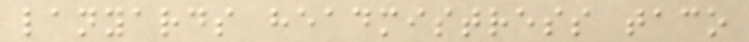lanyards headmistress taco
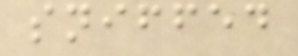sniffed
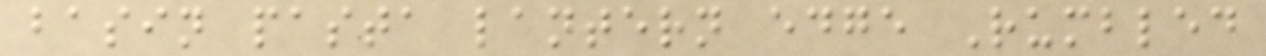basin pasta lantern edge Rumbled
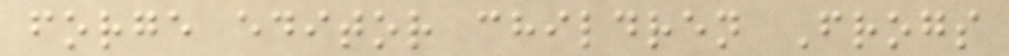forge editor children Frogs
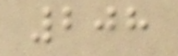208
